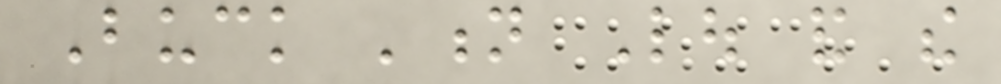Buck 'n Lou and the
